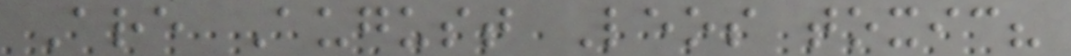Are August Leos toxic?
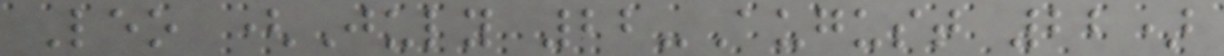Leo (July 22-August 22)
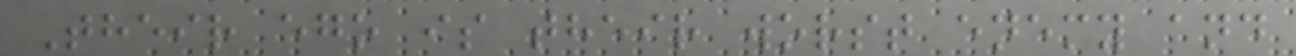Their ego is their worst enemy and
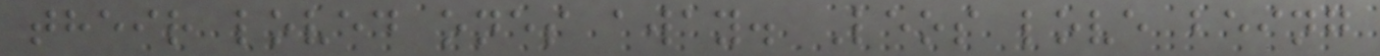their loved ones away. Leos love being
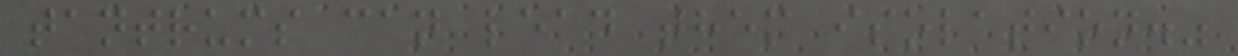tantrums can lead them isolation."
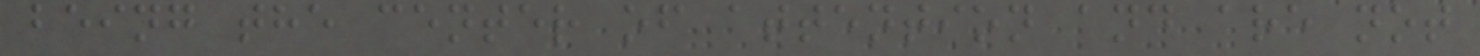being the center of attention and are not
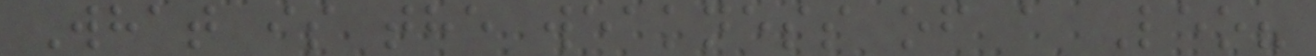What is the weakness of a Leo?
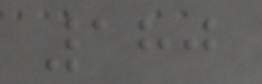180
